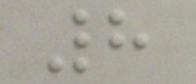8
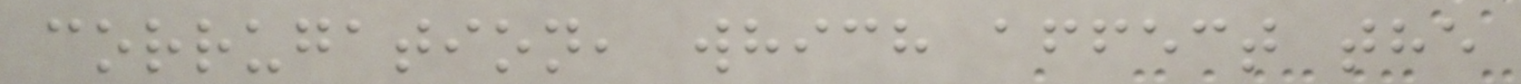corrugation, which affect the
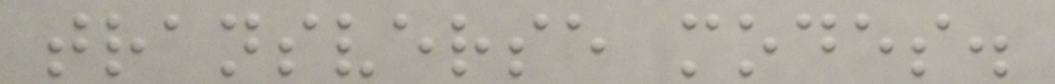transverse modes.
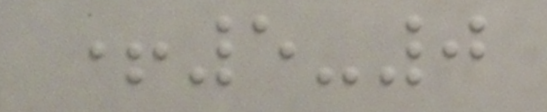+5-0
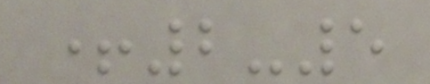+2-5
